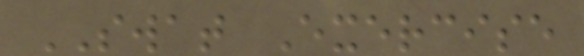SWAT Exercise
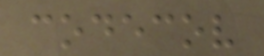codecov
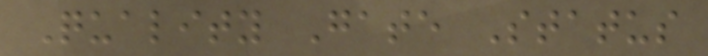Quality Gate Status
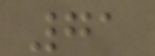71
